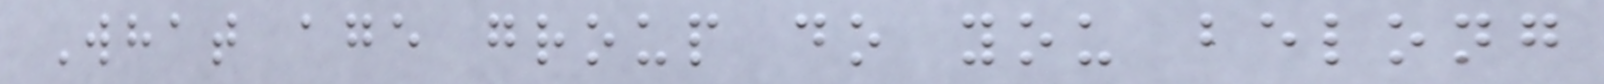What age group do you belong
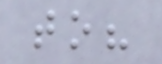to?
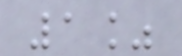1%
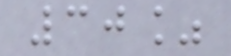30%
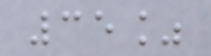35%
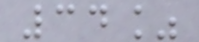34%
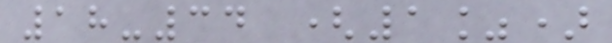18-34 (1%)
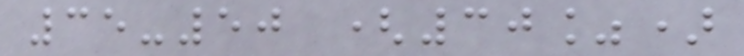35-50 (30%)
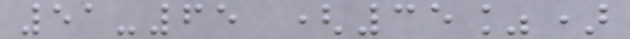51-65 (35%)
